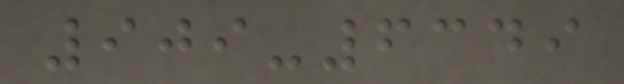909-6349
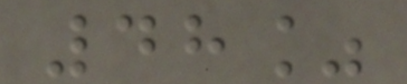48%
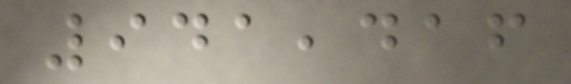941,416
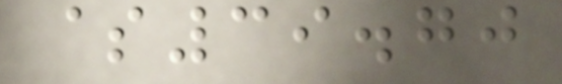$39.70
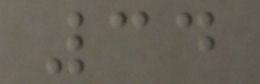34
